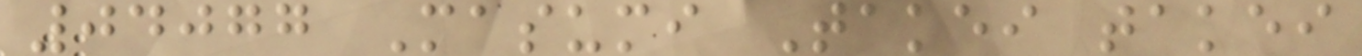04077 Masumi Takei takei
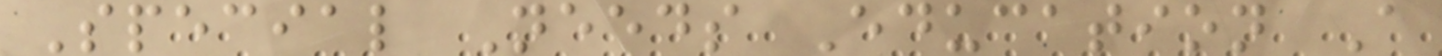Special Needs Education A
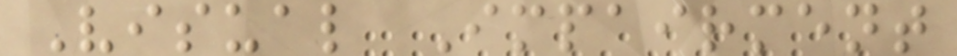Visual Impairment
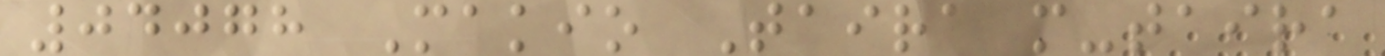04078 Makio Taira m-taira
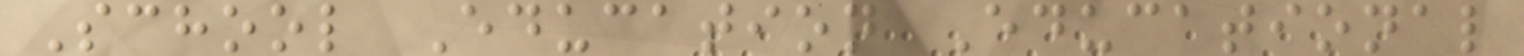School Education Educational
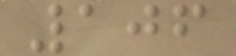106
